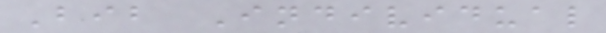Bib Individual
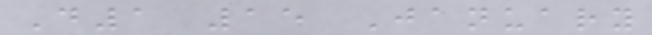D1 15 January
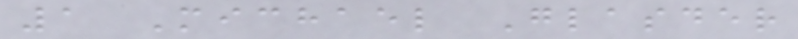1 Michael Glasder
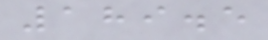189.5
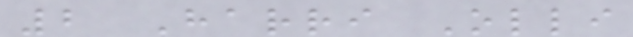2 Harri Olli
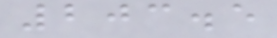203.5
